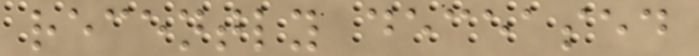recently deceased
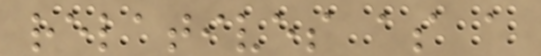relatives as a
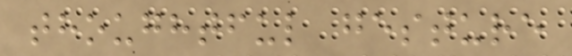thoughtful gesture
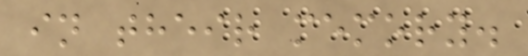in their memory.
